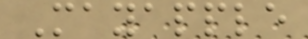Mayapple
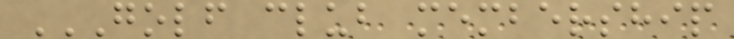GOLF CLUB MEMBERSHIP
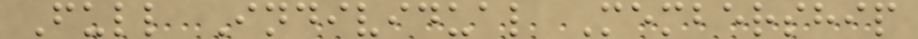Full Individual Membership
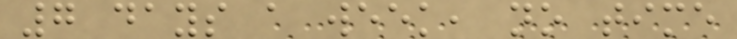7 days a week, no time
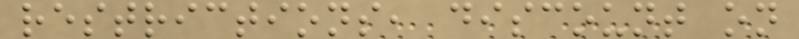restrictions, discount on
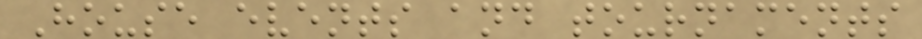House events and tournaments
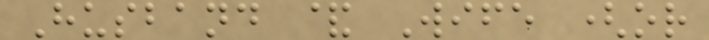Husband & Wife (or
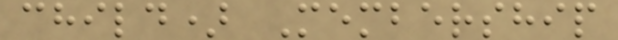child) Membership
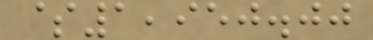$1,950.00
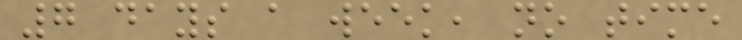7 days a week, no time
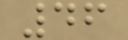46
